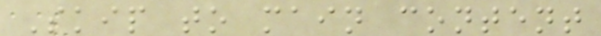Skip to main content
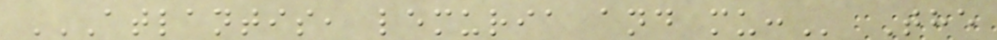ATLANTIS, LEMURIA AND MU: The
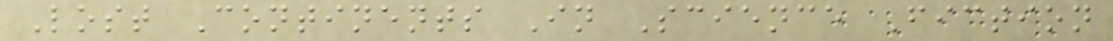Lost Continents In Science Fiction
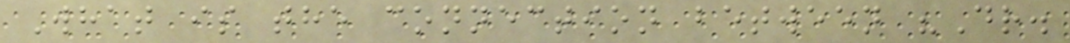What is the connection between "Dr.
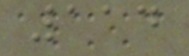114
